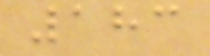183
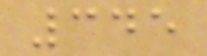345
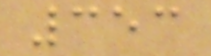353
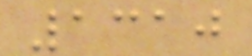1310
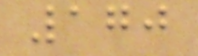170
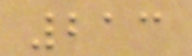213
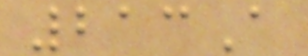213A
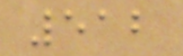512
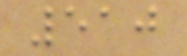510
